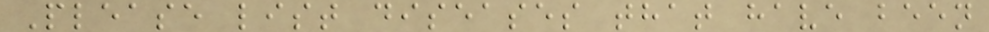Please list diseases that have been
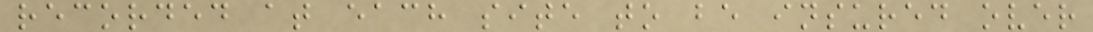recorded at each site to be insured over
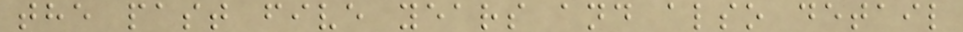the past five years and also detail
